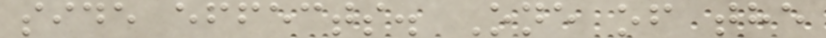side effects. One of the
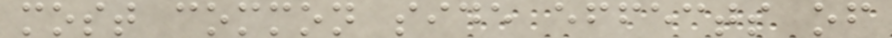most common side effects of
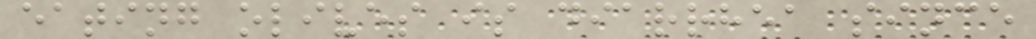eating olives is diarrhea since
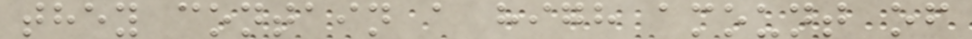they contain a high amount of
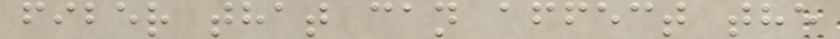fiber that can affect the
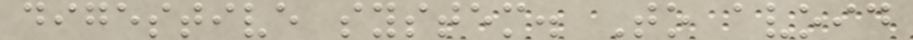digestive system. To avoid
